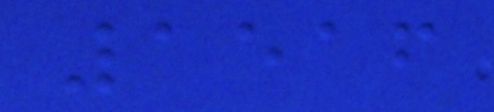1516
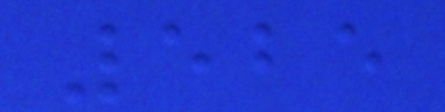525
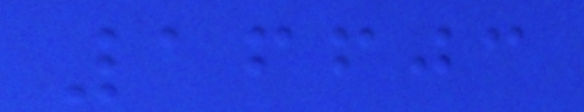16603
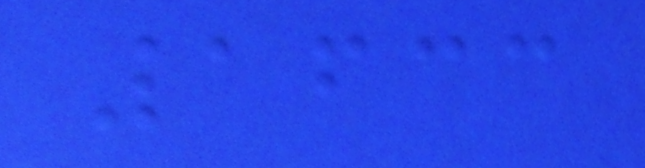1633
